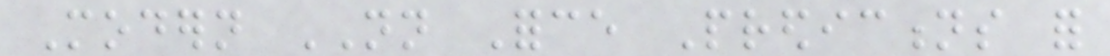Modern NN Force Predictions for
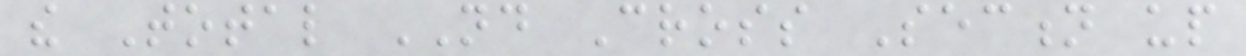the Total ND Cross Section up
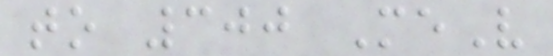to 300 MeV
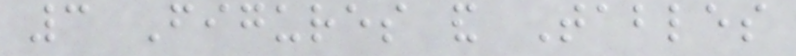3 Figures and Tables
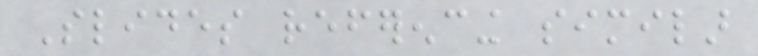Slides referencing similar
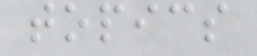topics
